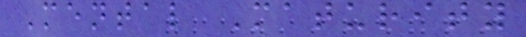Mental Maturity
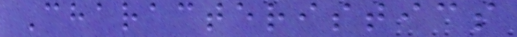Characteristics
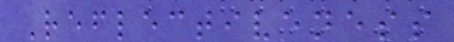Reflectiveness
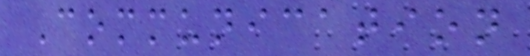Communication
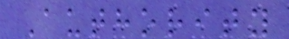Authority
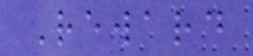Reward
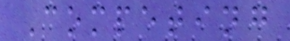Competing
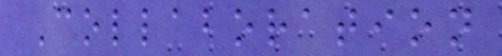Collaboration
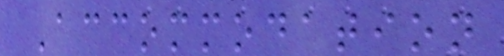Accommodation
